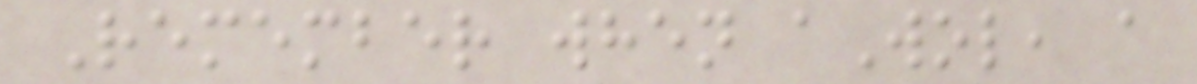Remember when aWol, a
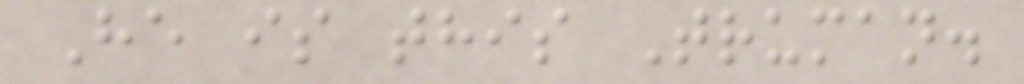He is this Truman.
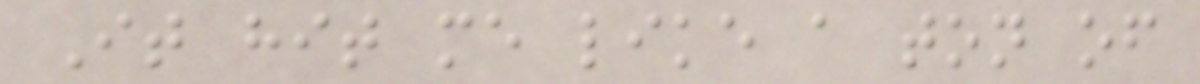It hit me like a ton of
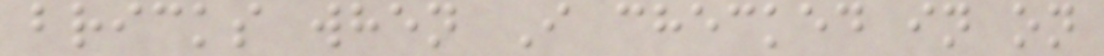bricks when I checked in on
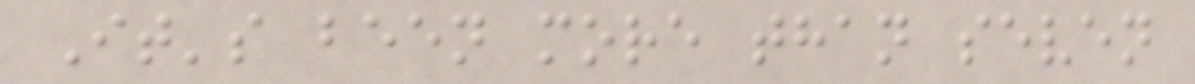It's been more than seven
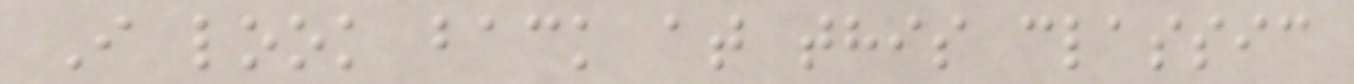I look back at this classic
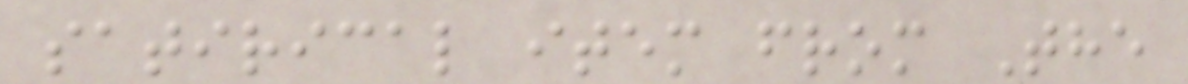satirical item from The
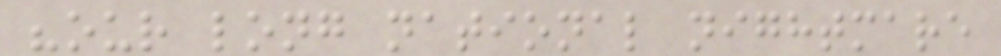"our long national nightmare
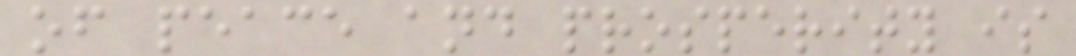of peace and prosperity is
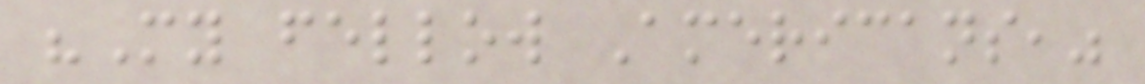"My fellow Americans,"
